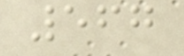567
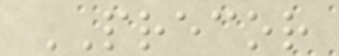PRECOR
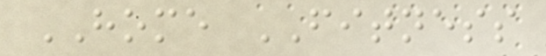HOME FITNESS
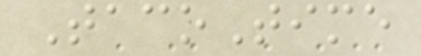TacoTime
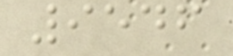9546
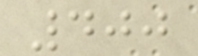400
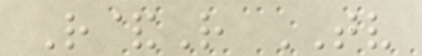R&R TV
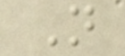N
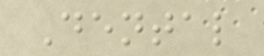Dental
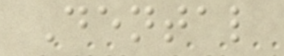Dental
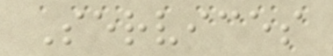Services
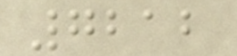7212
